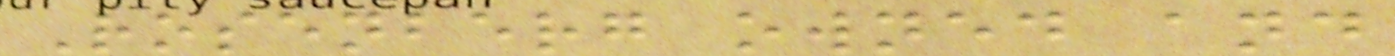Rosenberg owned and
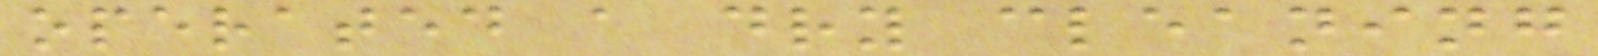operated a dry cleaning
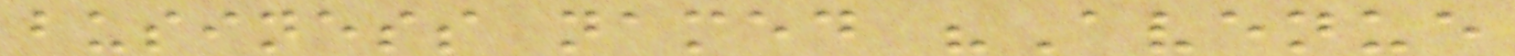business named "Avenue
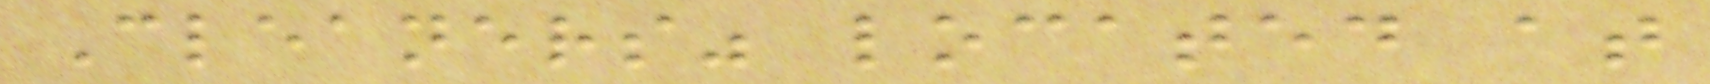Cleaners" located at
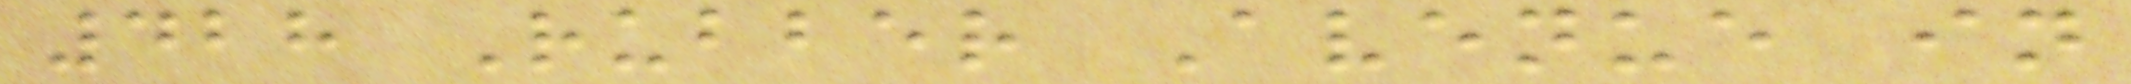428 Rubber Avenue in
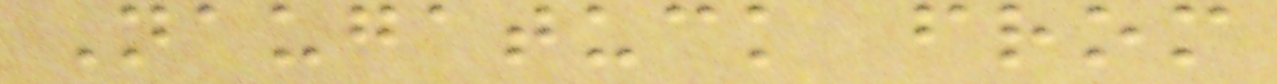Naugatuck from
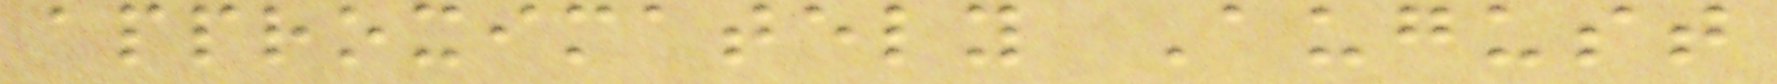approximately August
